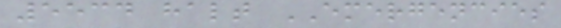5534 halt EMERGENCIES
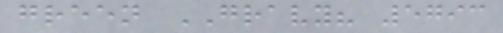green GRAVY? 5793
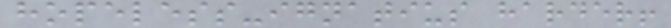hopeless-ignatius harder!
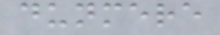dunmere
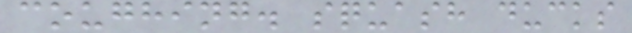coughing. squash ducks
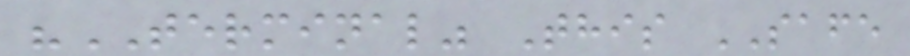"TERMINAL" This SAFE
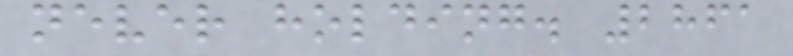never holding. 2861
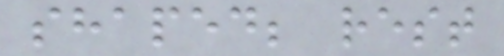shaped; rest
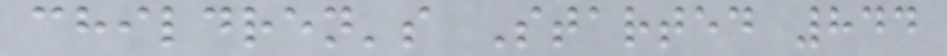children's Started 844
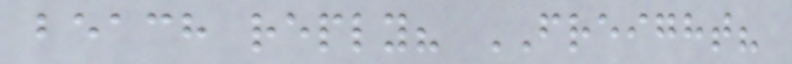beach reply? FREIGHT?
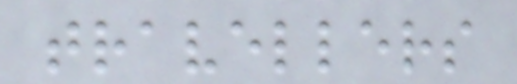travellers
